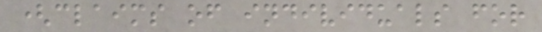(claims of individuals for
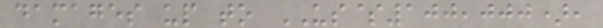damages up to US$100,000),
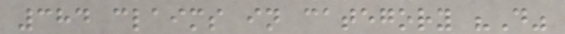384 claims in category "D"
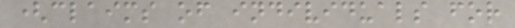(claims of individuals for
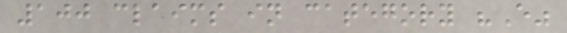100 claims in category "E"
